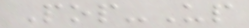Pop-Up
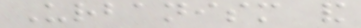Urbanism and
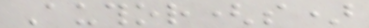Author(s)
